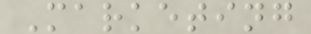Marketing
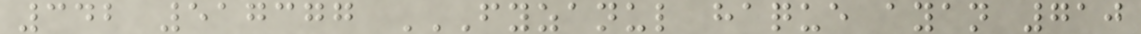342 517377 FYZANUL HAQUE AYAN 710
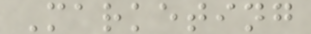Marketing
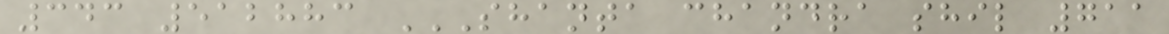343 512883 SHANTA CHANDRA SHIL 711
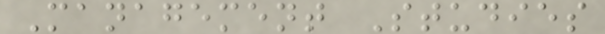Management Studies
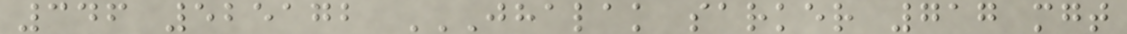346 525172 JHALAK SARKER 717 MGT
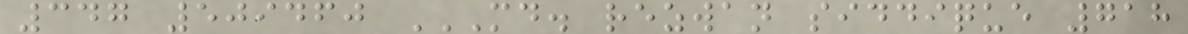347 509460 MD. REZWAN SIDDIQUE 718
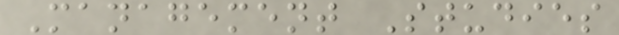Management Studies
